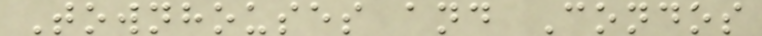Townhouses and Condos
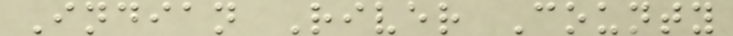Indian River County
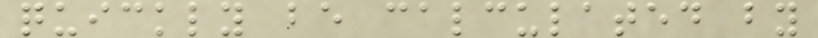quickly be calculated by
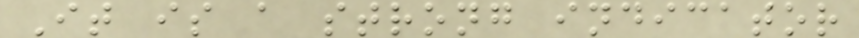It is a strong indicator
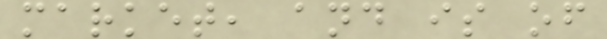market, and is of
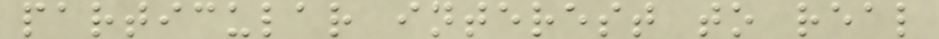particular interest to real
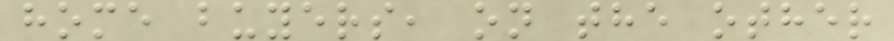home buyers, on the other
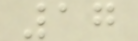17
